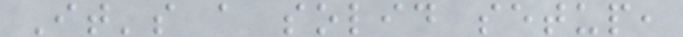It's a solid setup,
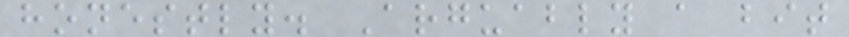honestly. Arguably a bit
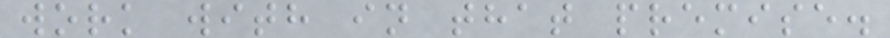work with in that premise.
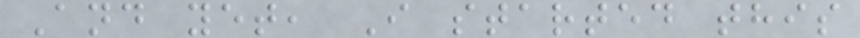And yet, I started this
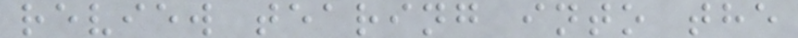review tearing into the
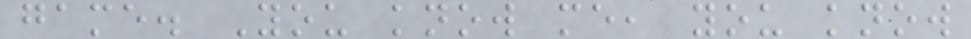game. You know me, you know
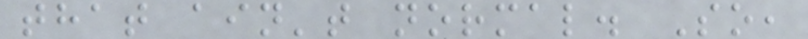that ain't normal. So,
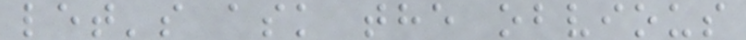let's ask the obvious
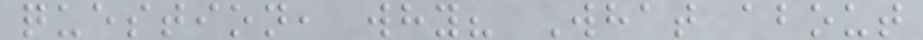question, why? What about
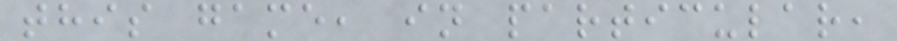this game, in particular,
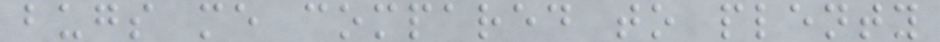bugs me compared to plenty
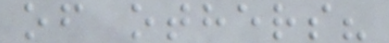of others?
